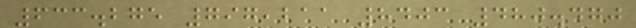633.275 797,211 8403 480.470
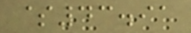$43.91
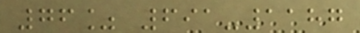76% 691-1187
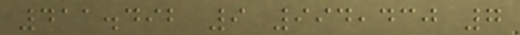411.492 9 994,430 7
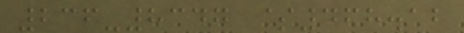236-8347 $468.12
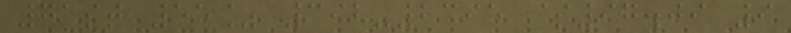71st 55% 392-2395 $97.09 9
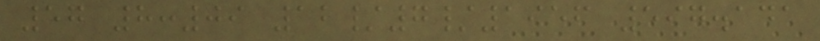57 8:09 12/7/1956 597.141
